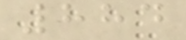884
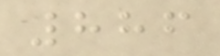886
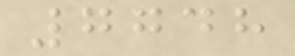7748
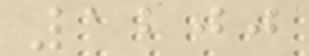1200
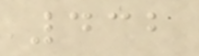432
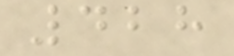428
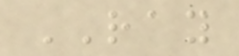RAY
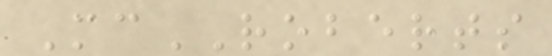McROBERTS
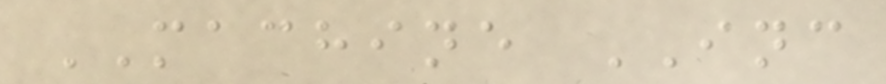MACHINE INC
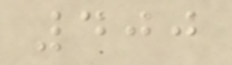400
